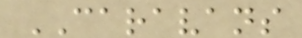CARAVANS
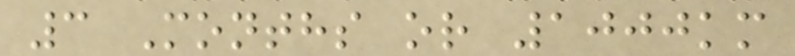3 Months or 1000km
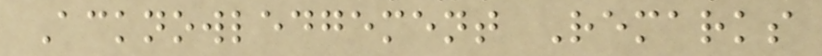Acknowledgement Remarks
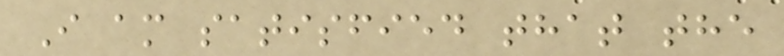I am satisfied that the
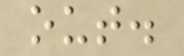out.
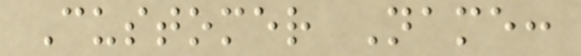Customer Name:
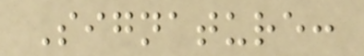Signature:
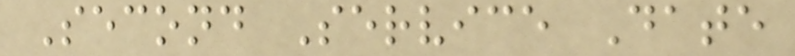Second Service Date
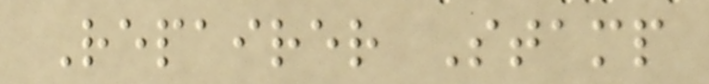Repairer Stamp
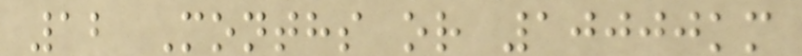12 Months or 10000km
